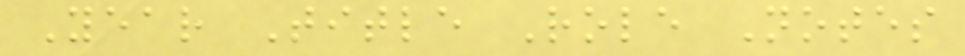Year Title Role Notes
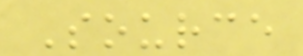Source
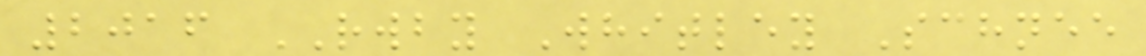2016 RWBY Whitley Schnee
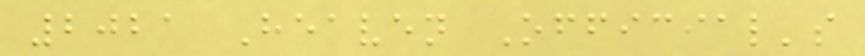2021 Heaven Official's
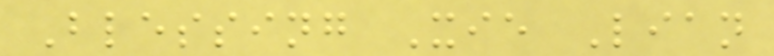Blessing Xie Lian
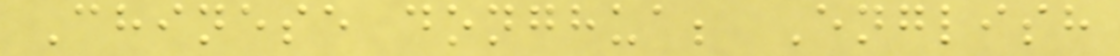Chinese donghua; English
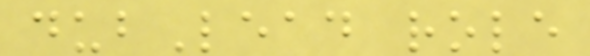dubLead role
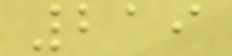219
